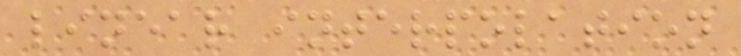linear interpolation
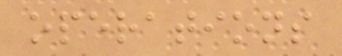operations
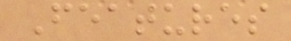Features
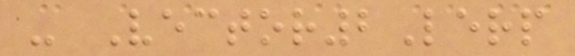- Vector2Lerp
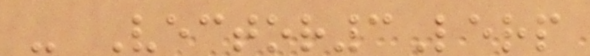- Vector3Lerp
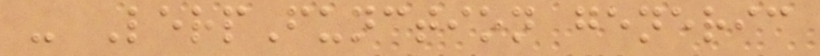- LerpFunction generic
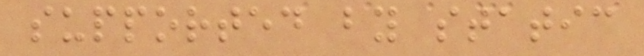supported by static
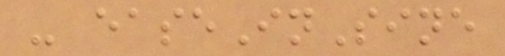- easeInSine
